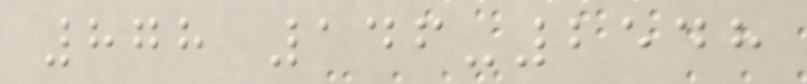878 146-2548
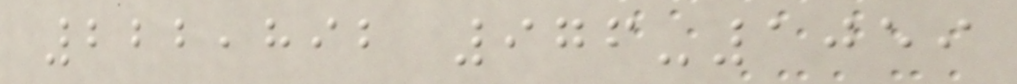222,892 976-1059
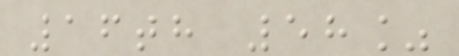16th 58%
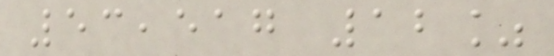53,517 12%
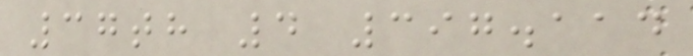37th 4 397.114
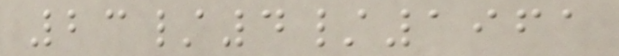23/4/1961
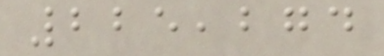225,274
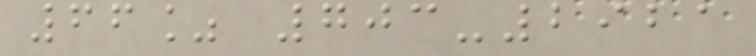66% 703-2921
